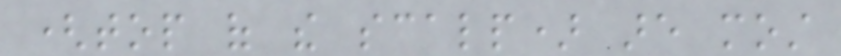(top of the scalp) are most
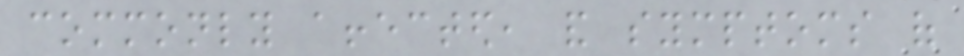commonly affected, and symptoms of
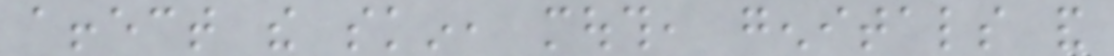affect the skin, mouth, genitals and
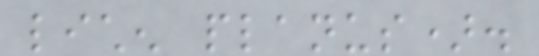lichen planus).
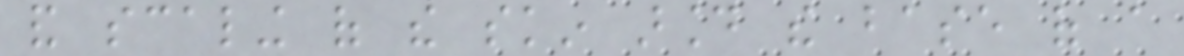and scaling of the skin around the base of a
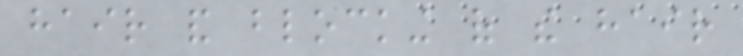hair and blocking of the hair
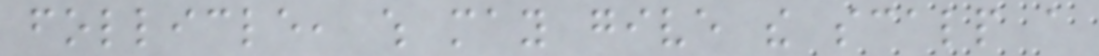follicle, which may give the scalp a
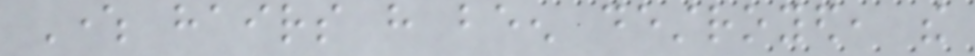Where hairs have been destroyed, the
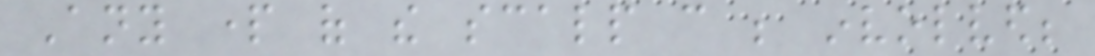Any part of the scalp can be involved;
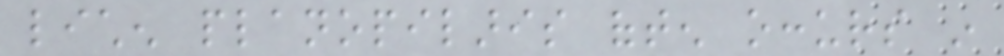lichen planopilaris often occurs in
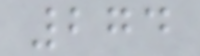274
